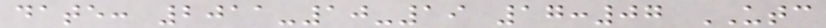date: 2011-10-19 17:07 UTC
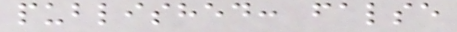published: false
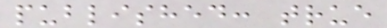published: true
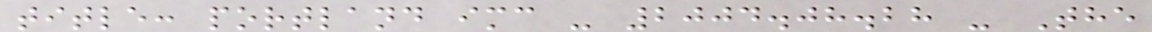title: portland imc - 2004.08.28 - The
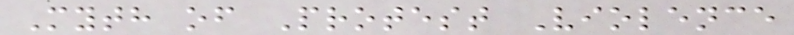Myth of Protest Violence
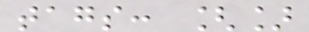tags: []
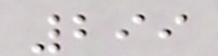299
